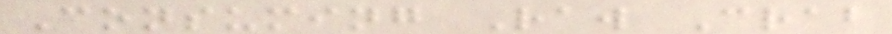Consuming Raw Crab
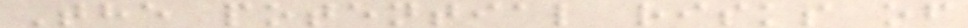The potential risks of
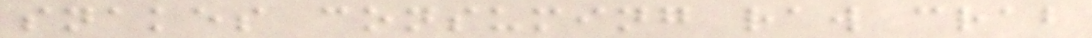snakes consuming raw crab
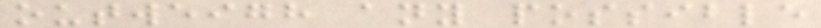outweigh any possible
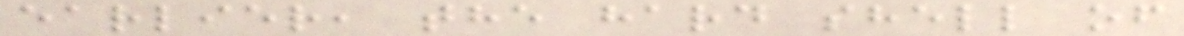earlier, the hard shell of
